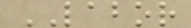LABOR
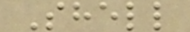Shell
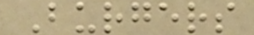Burgers
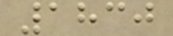1830
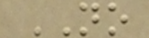NO
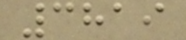3819
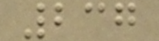237
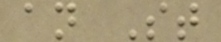an St
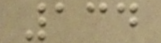134
